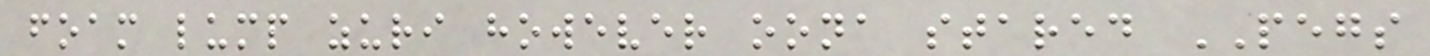foam lump zuri however oona stared PEGS
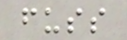fuss
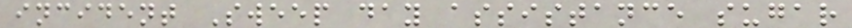incident Sweep day assistance sugar
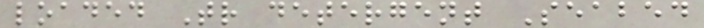loaded Tr detergent Seabed
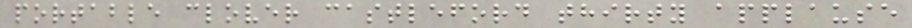portable clover castleford thirty applause
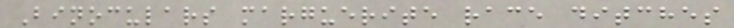Binoculars marguerite race ditches
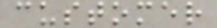customer
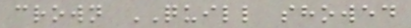crown QUILL showed
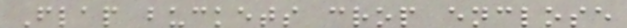Flap buckets crop enclose
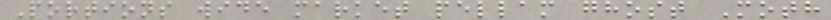Portions wide market pellam ghost Moth
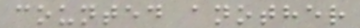counted another
